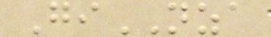GiNZA
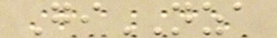GiNZA
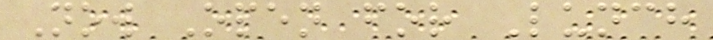Now Open for Lunch
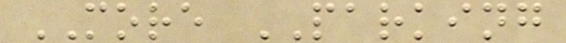MORE PARKING
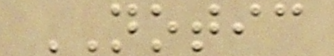NOTIC
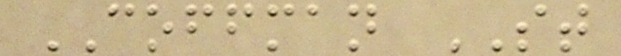COFFMAN ST
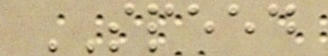SPEED
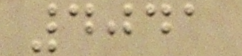4041
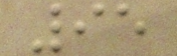95
